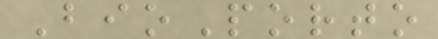BioPorto
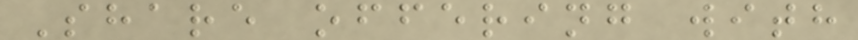Share offering with
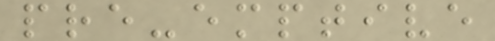pre-emptive
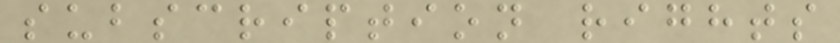subscription rights
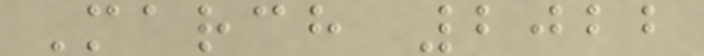March 2022
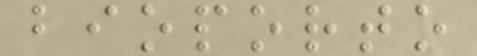bioporto
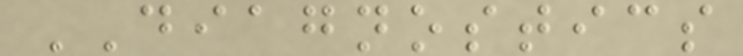DIAGNOSTICS
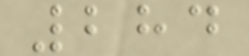284
